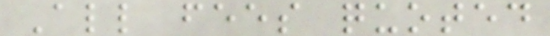All fees quoted
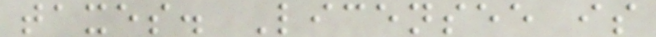taxes. Licensee is
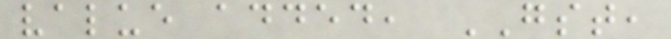value added, GST,
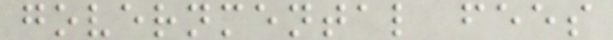governmental fees
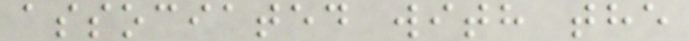associated with the
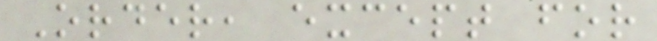Order, except for
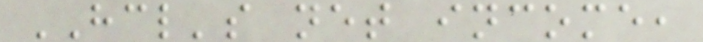HCL's net income,
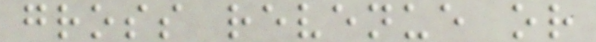gross revenue or
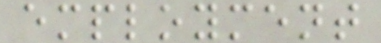employment
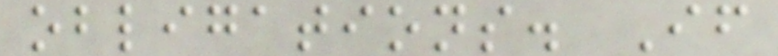obligations. If
